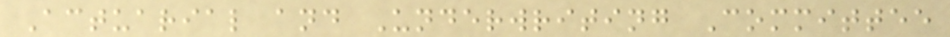Actuarial and Underwriting Committee
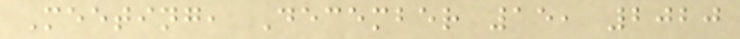Meeting, December 15, 2020
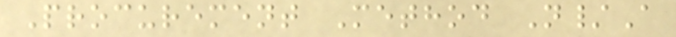Procurement Method N/A
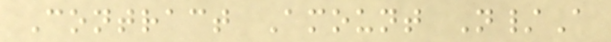Contract Amount N/A
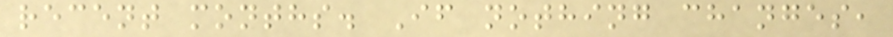recent months. If nothing changes,
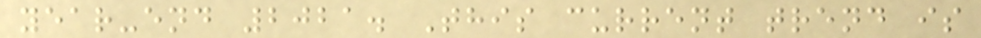year-end 2021. This current trend is
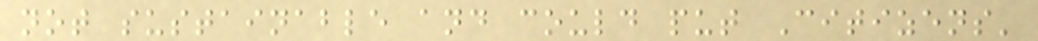not sustainable and could put Citizens'
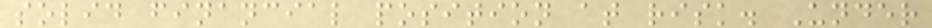solid financial position at risk. Under
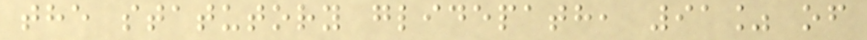the statutory glidepath, 91% of
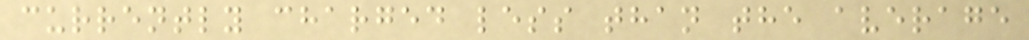currently charged less than the average
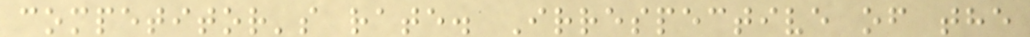competitor's rate. Irrespective of the
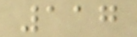117
